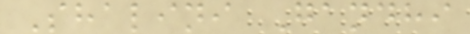Shalini Gandhi
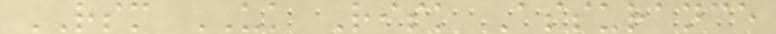RSM UK Risk Assurance
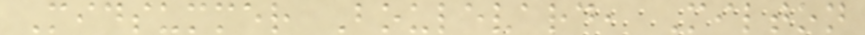Midsummer Boulevard, Milton
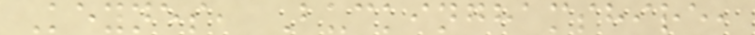Keynes, Buckinghamshire,
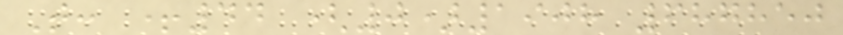T: +44 (0)1908 687850
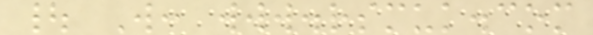| W: www.rsmuk.com
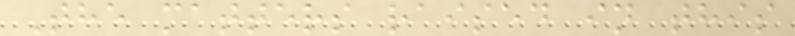The matters raised in this
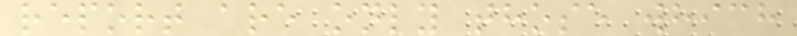report are only those which
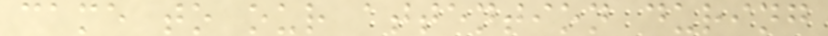came to our attention during
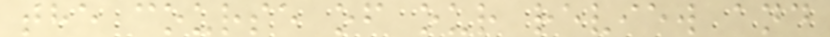the course of our review and
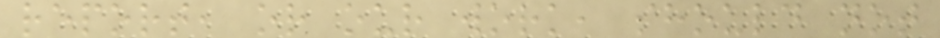report, or our work, should not
